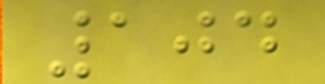104
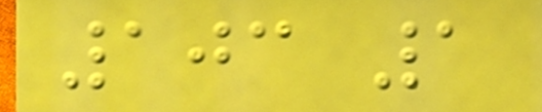103 1
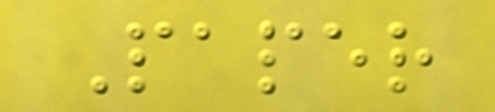Paper
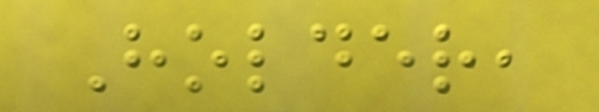Holder,
